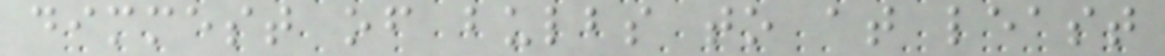dimmest of bulbs to at least
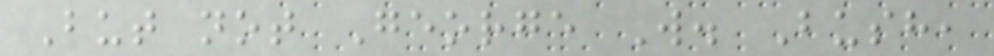But not George W. Bush,
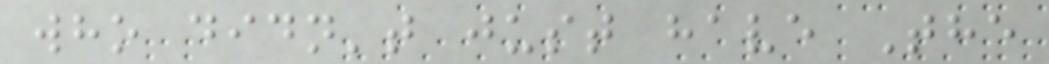who didn't just have The
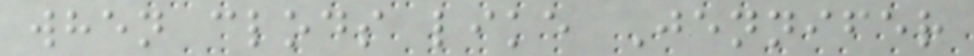when clods like Jennifer
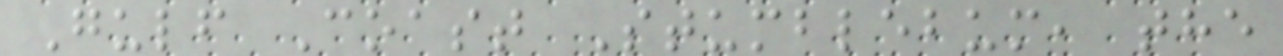Gulf Coast Stumblebum, the
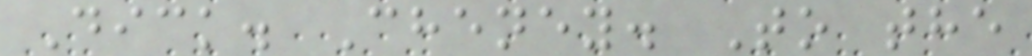Dick. Cheney. To the
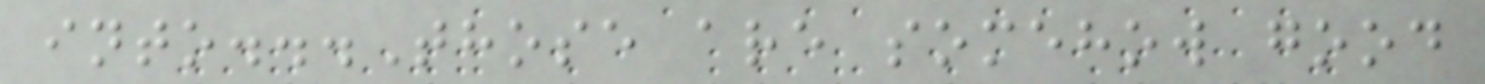into...Those are somehow good
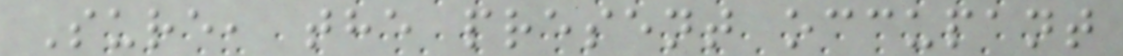Sure, the present occupant
